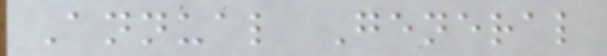Annual General
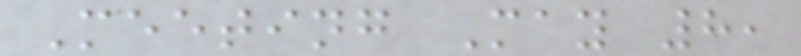Meeting May 8,
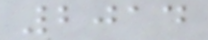2014
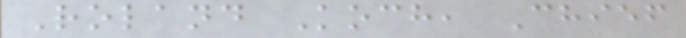Roland Koch, Chief
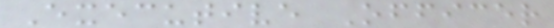Executive Officer
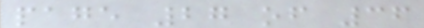page 27 of 36
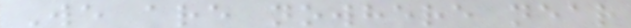We are nowhere near
